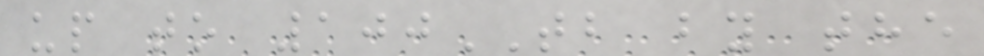up to 100TB by the
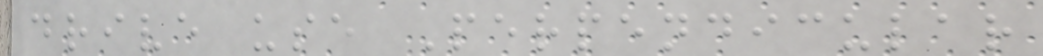drive use Perpendicular
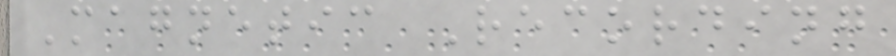Magnetic Recording
